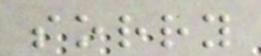sorry
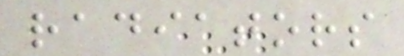radiators
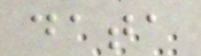data
